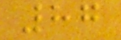87
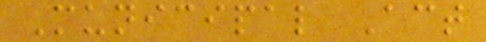Municipal Act
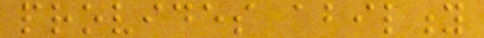provides ability
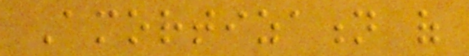Amortization of
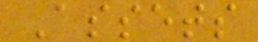Assets
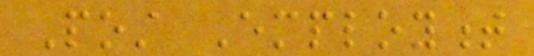Post Employment
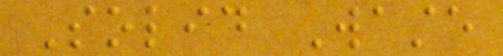Solid Waste
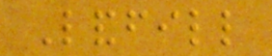Landfill
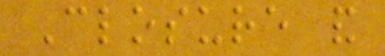Closure and
